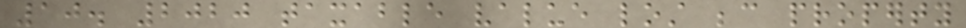10. 2020 taxable value lost because property
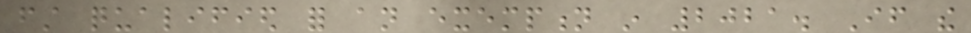first qualified for an exemption in 2021. If the
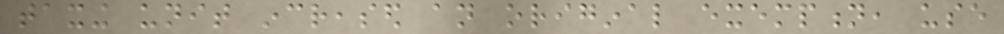taxing unit increased an original exemption, use
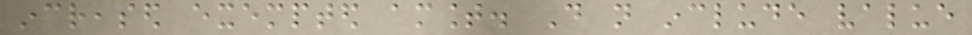increased exempted amount. Do not include value
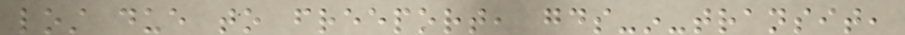lost due to freeport, goods-in-transit,
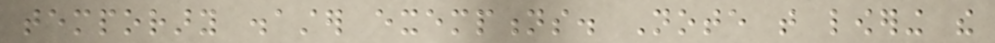temporary disaster exemptions. Note that lowering the
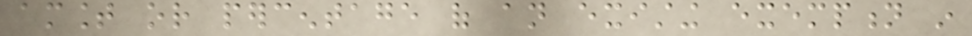amount or percentage of an existing exemption in
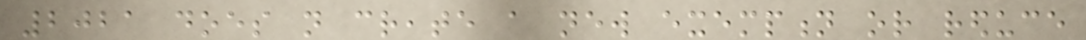2021 does not create a new exemption or reduce
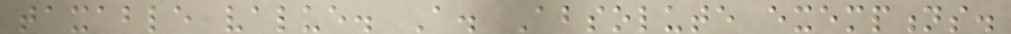taxable value. A. Absolute exemptions.
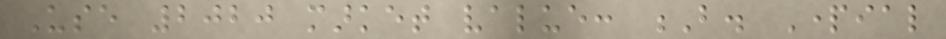Use 2020 market value: B. Partial
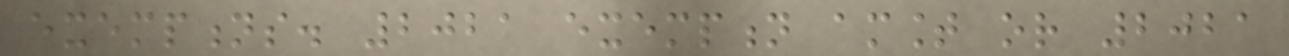exemptions. 2021 exemption amount or 2021
